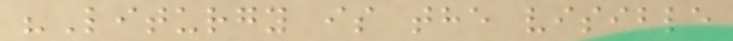"Liturgy is the visible
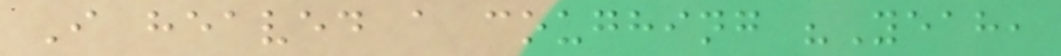I heaved a coughing "Yeah,
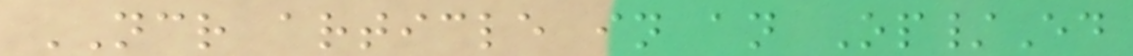NCR article in an Op/Ed
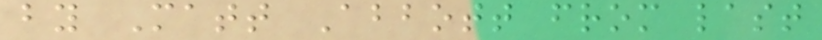by Matt Abbott from last
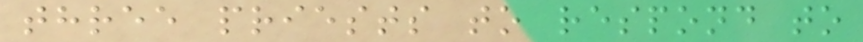three priests to respond to
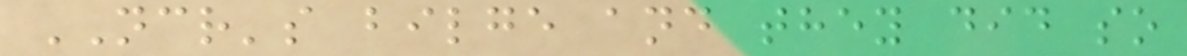NCR's bilge and they did so
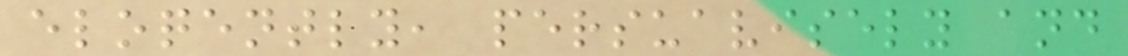eloqently, persuavisely and
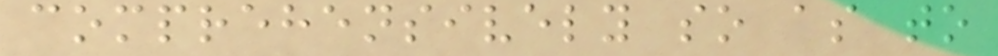comprehensively so as to
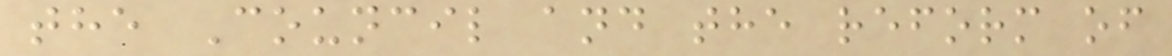the Council and the reform of
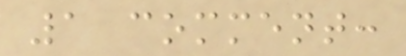1 comment:
